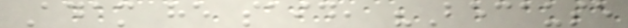Adam he said, "Because
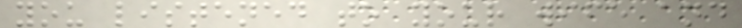you listened to your wife and
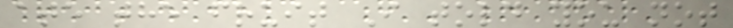ate the fruit I told you not
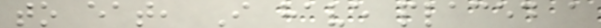to eat, I have placed a
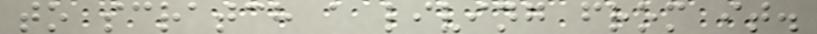to scratch a living from it.
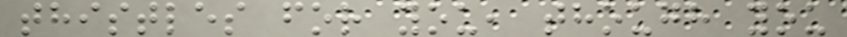thistles for you, though you
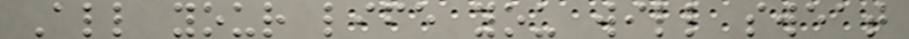All your life you will sweat
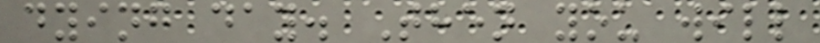dying day. Then you will
